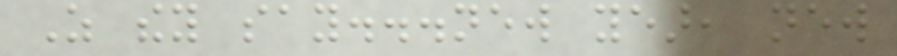As they say...new year, new
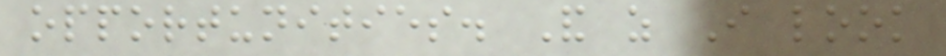opportunities. And as I look
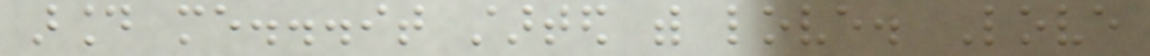around me...it started with love. Love
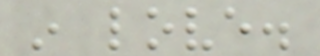in love.
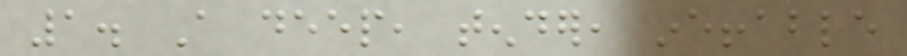1. A deep, tender, ineffable
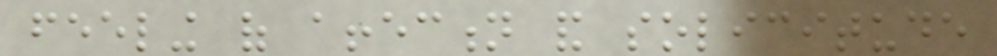feeling of affection and solicitude
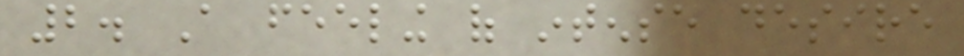2. A feeling of intense desire
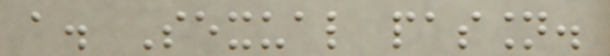a. Sexual passion.
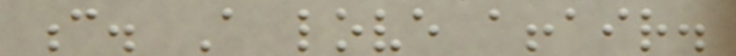c. A love affair.
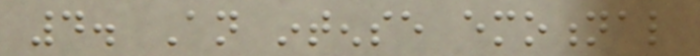4. An intense emotional
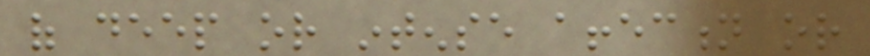of deep or intense affection or
